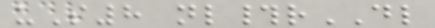uS8 nl#rDL
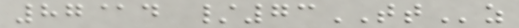87@d /73TTz
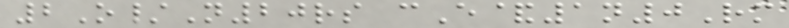2O/N20rs cE&1n0Rm
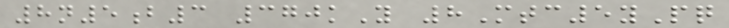8n5b3 370kY 8Mtc5yPq
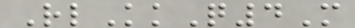RlKkQ4M
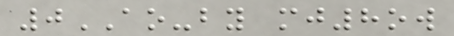0AO-by mj8ow
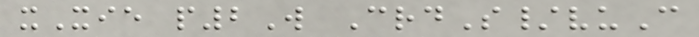xXie p2W CrdS/vuC
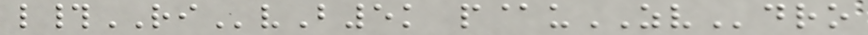l#RIvB5k p@uZVdro
